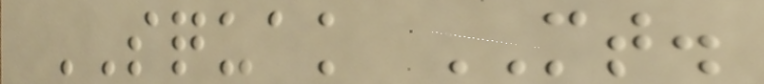SQUAK MT.
